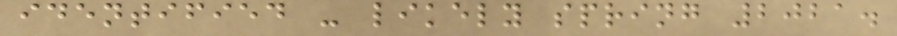identified - likely spring 2021.
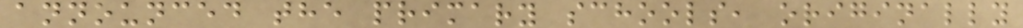announced the primary schools, originally
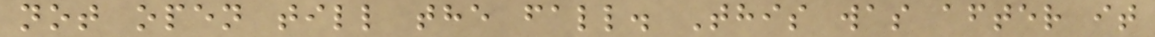not open till the fall. This was after it
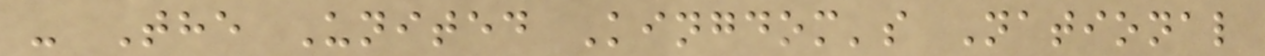- The United Kingdom's National
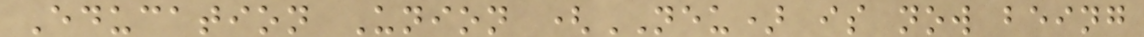Education Union (NEU) is now being
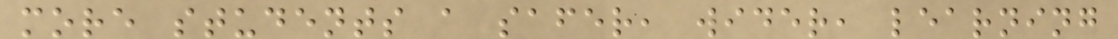more students a safer, wider, learning
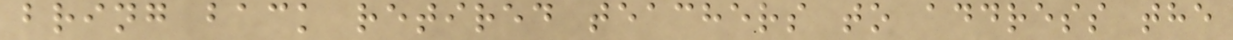bring back retired teachers to address the
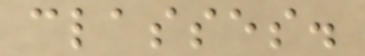classes.
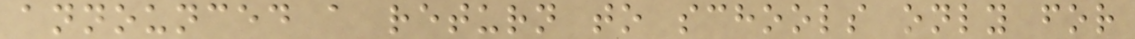announced a return to schools only for
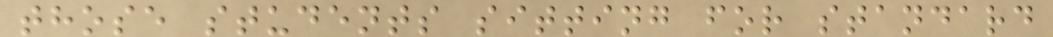those students sitting for standard
